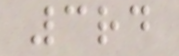3rd
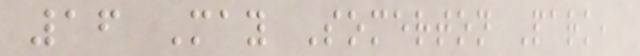16 May Somerton Park,
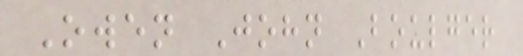Owen John Boulger
